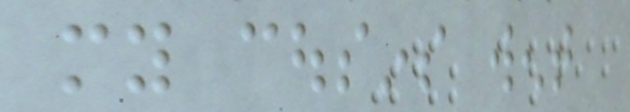my cousins went
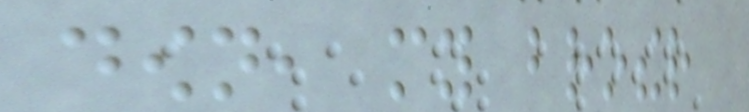down, my brother
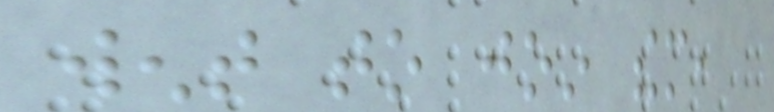went to join them,
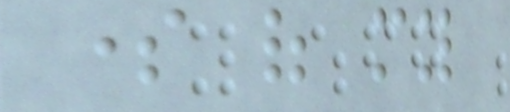some of my
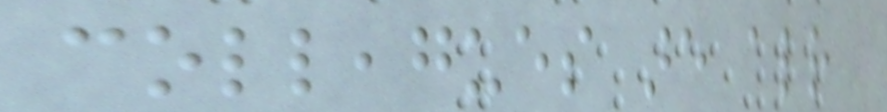colleagues are already
